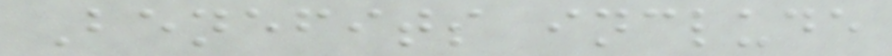Benefits include
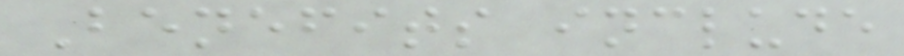Benefits include
